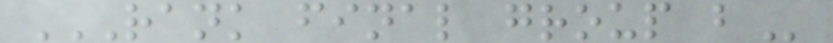RANK FINAL GROUP B
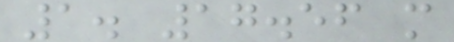1. 17.56 m
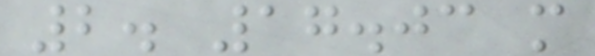2. 17.03 m
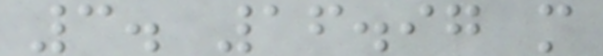3. 16.97 m
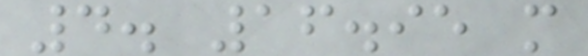4. 16.95 m
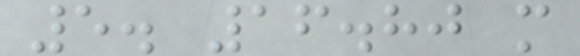5. 16.80 m
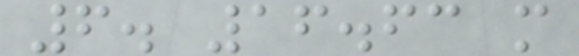6. 16.63 m
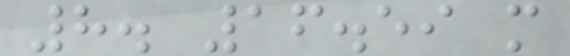8. 16.59 m
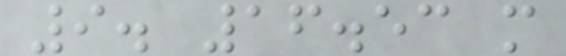9. 16.53 m
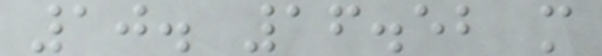10. 16.52 m
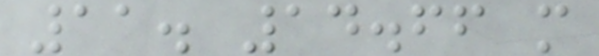11. 14.66 m
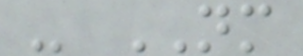- NM
